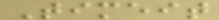Timeit
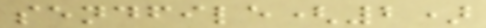sendfile(2)
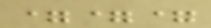===
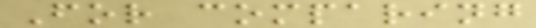For comparing
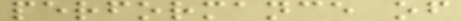performance of
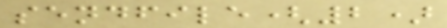sendfile(2)
